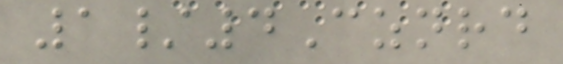1/4Cznrd
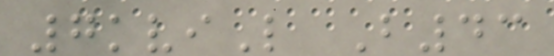7kviL B43
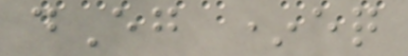dEg *eq
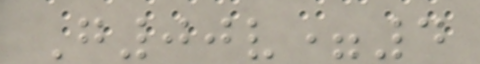G00v=4
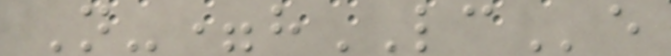N-=hLCe
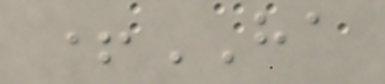+HA
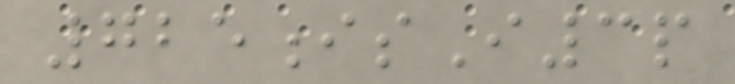725isI3p
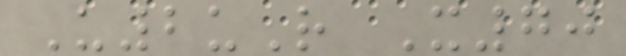U2uR X70
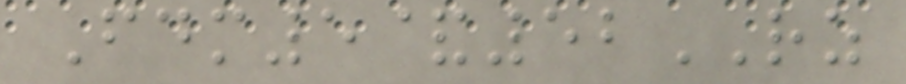Fdm5&52RZ
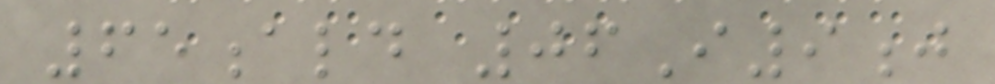65ald 06I9j
